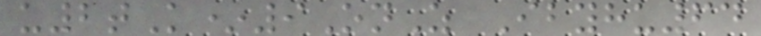u2tK*9OnZ Ibyhu64
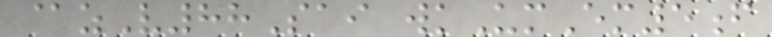@zV88Sai wkUmEm5f
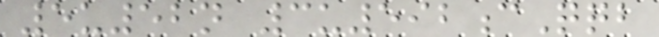5u52n 3u592cQqb
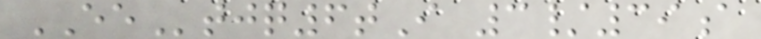EEtjq6tI 3/39a
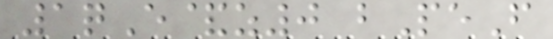1qE&z0 bPeF
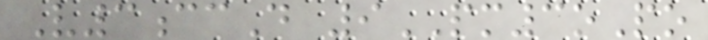V3ccD 9PM3oPo
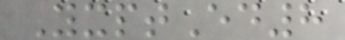YxptEd8
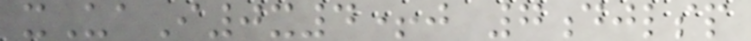xUaI0x4+j 7djlsp
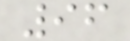96
